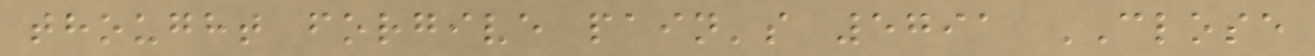thought forgive pain's 5791 CLOSE
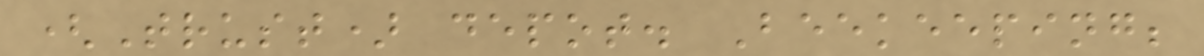(Trust) depot. Beekeeping;
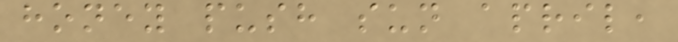honey push sun april,
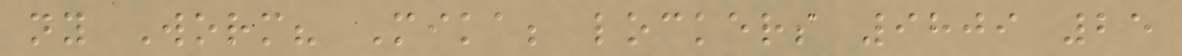ny Worm? Mika; lockers 9809 25
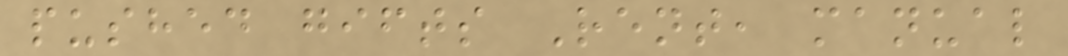pushed gifts Rent, manual
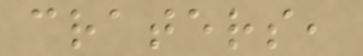craters,
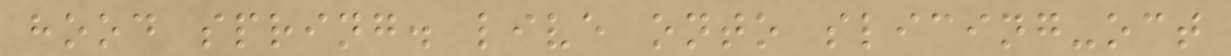hood spring. live onto slicing-oct
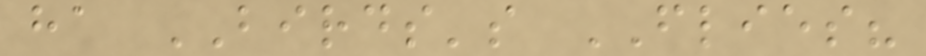ha BIRDS's FLIES?
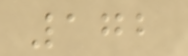172
